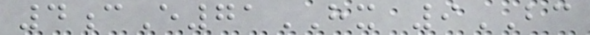4cE71HX 9BC
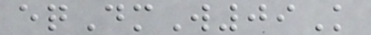eqDmW09K
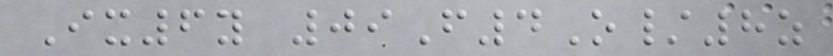Ix6y 09F4O/8z
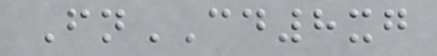FnCD8xg
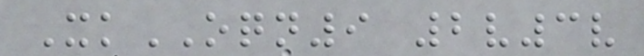XkOQN9 2v3v
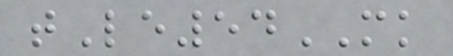tLe54MK
